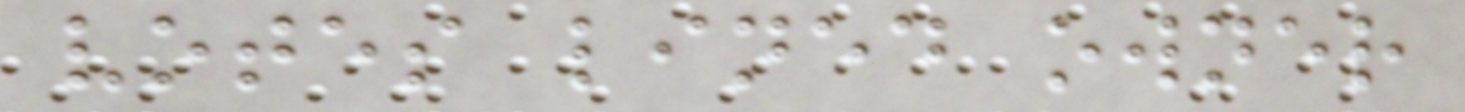votes lined owner
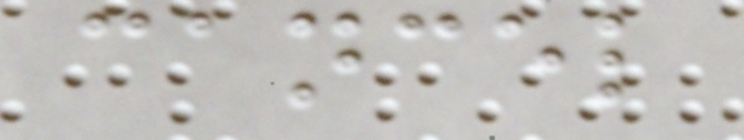cancel
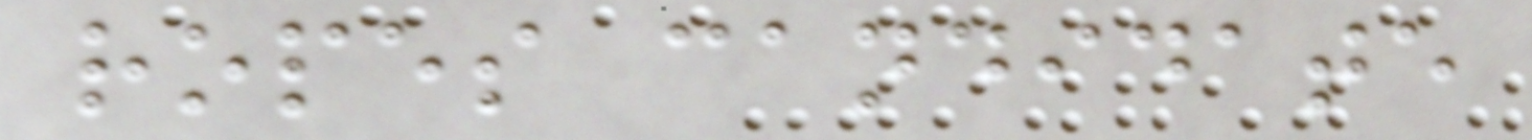ropes candidate
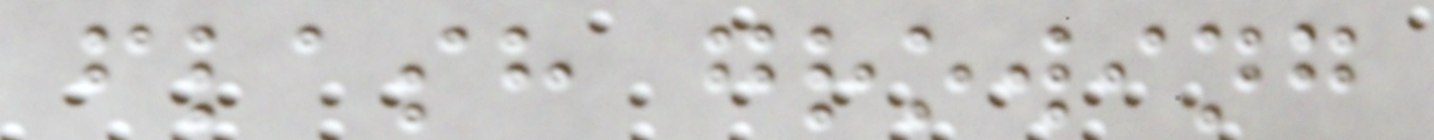flash growing
